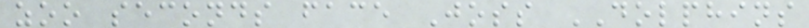zoo seconds face Joss DOLPHINS
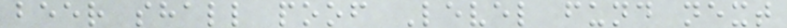beer shall poof Level fund next
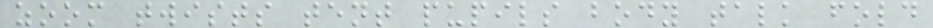zoom twists tent pupils body talk fold
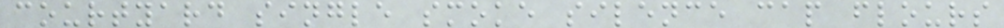courtyard single smoke silence cap flours
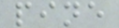pine
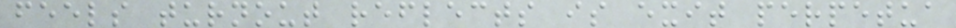feels turnout reflects is exit perpetua
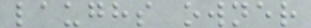laughs owner
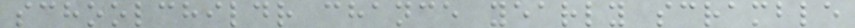schoolchildr chance yearly scramble
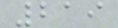219
